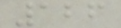126
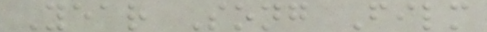Year Song Film
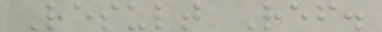Result Ref.
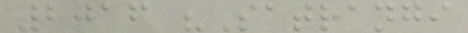2016 "Satrangi
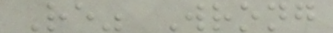Re" Wrong
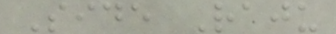Side Raju
